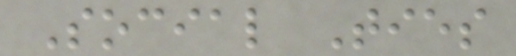Social Ties
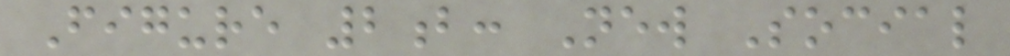Figure 2b: New Social
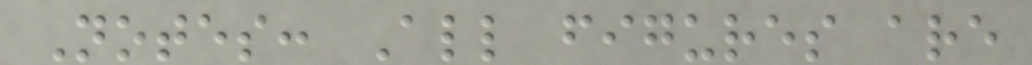Notes: All figures are
